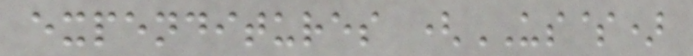expenditures (US$)
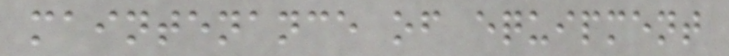maintenance of equipment
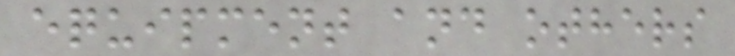equipment and others
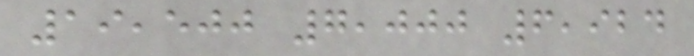19,500 7,000 6,924
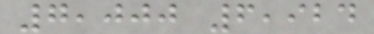7,000 6,924
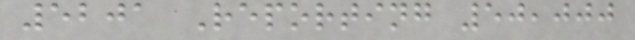5201 Reporting 50,000
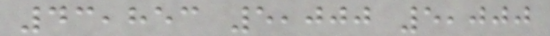43,853 5,000 5,000
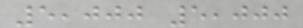5,000 5,000
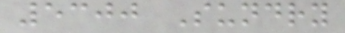5300 Sundry
